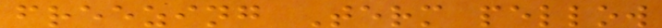freezing Term pellow
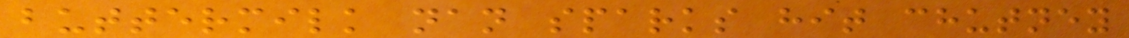buttermilk nan sparks hit chutney
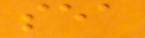sea
